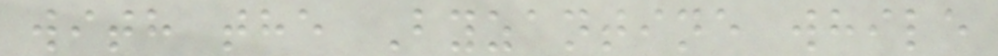with the Byzantine while
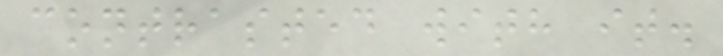contrasted with it.
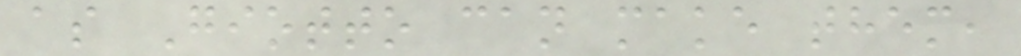as Giotto can make them,
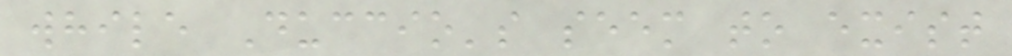while Duccio's seem to exist
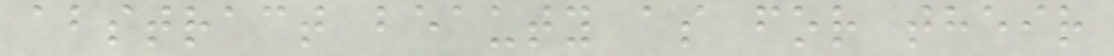abstract beauty as for their
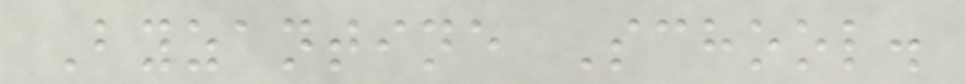Byzantine School.
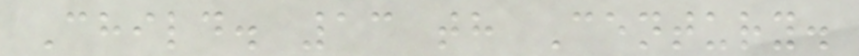Child. 13 th Century.
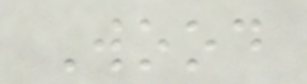Wood
